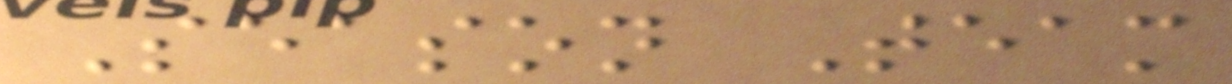Season Team
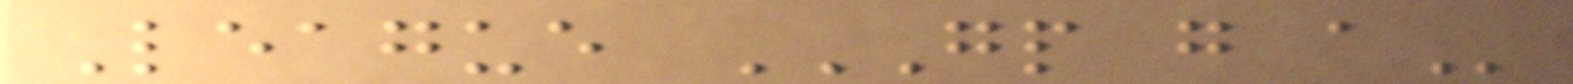League GP G A
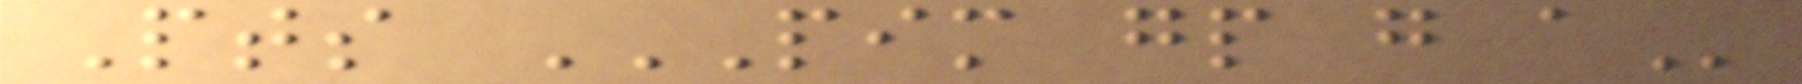Pts PIM GP G A
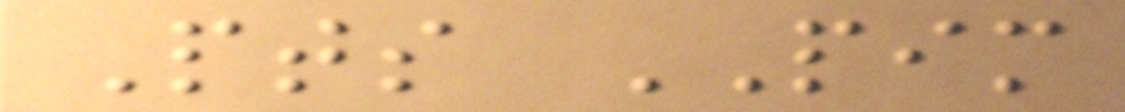Pts PIM
